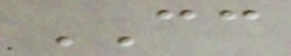CC
